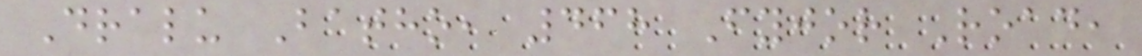Dralu Batho, 468 Fyjor Road,
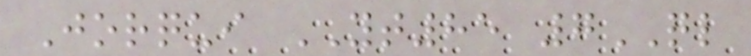Jorqui YT85 7QL
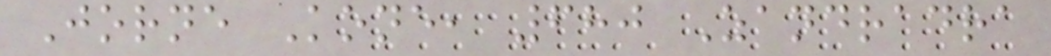Jorne Kone, 680 Zandradra
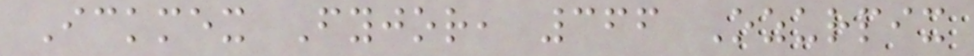Ickmex Fyjor, 366 Ozurpix
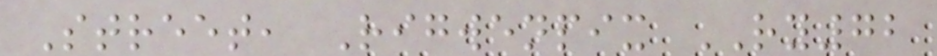Street, Rigwenpix RY72
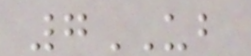7UB
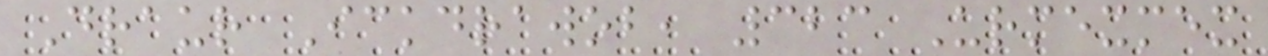Draur Ickdrawob, 323 Urmexmex
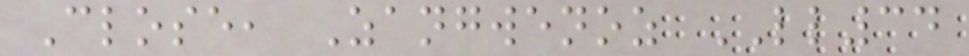Close, Zangwenoz LL34
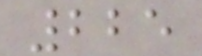225
